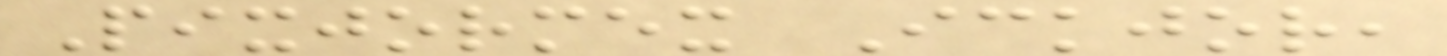Pixjormex Ickjor,
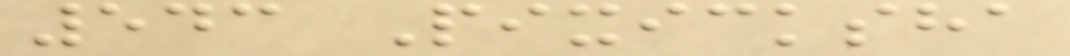543 Pixicksha
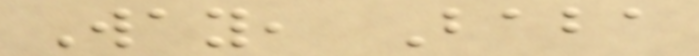Way, Baba
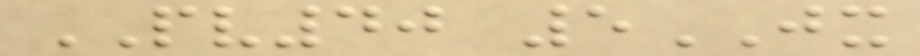PV40 5JX
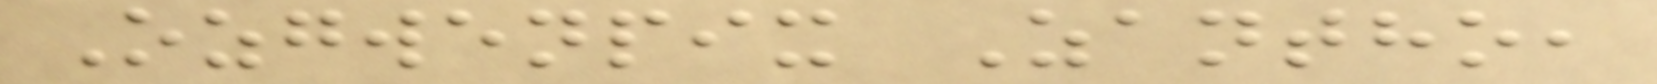Ozgwenpix Zantho,
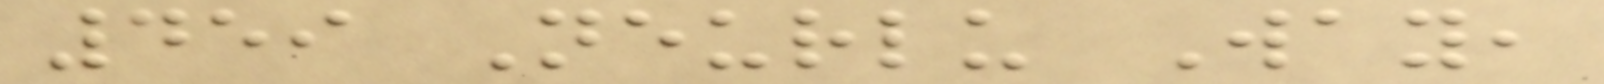459 Neurlu Way,
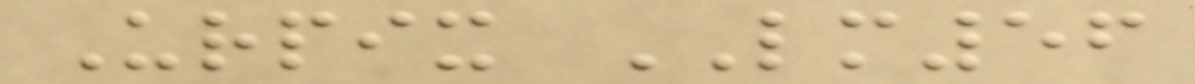Urpix LM56
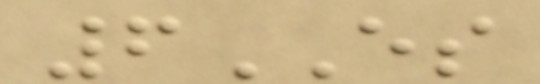6ES
